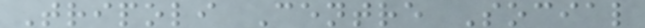Tripoli Centre Social
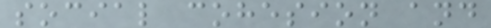social cohesion and
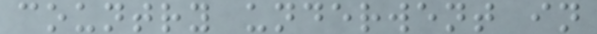country underwent in
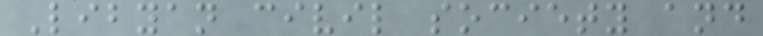Libyan civil society and
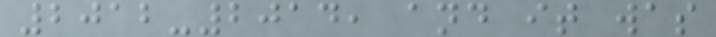2012-2014, and it was
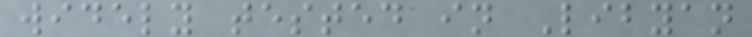widely tested in Libyan
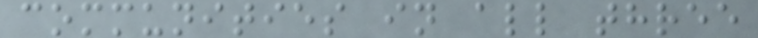communities in all three
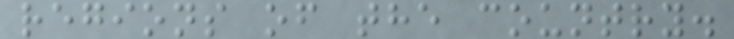regions of the country.
